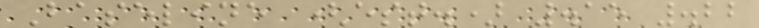Baseline (est.) .15 .22
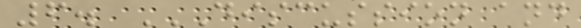6. DISCUSSION AND
